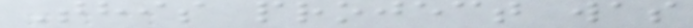This project was
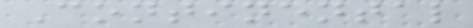Continental
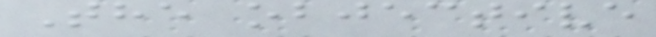The objective
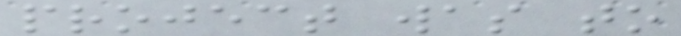project was to
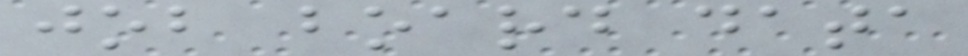job board data
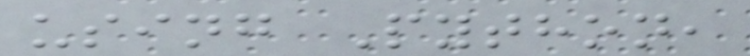using Python,
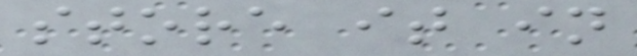store it in
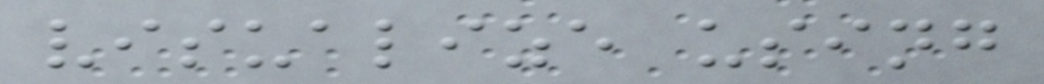visualize using
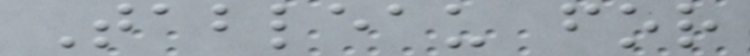Tableau for
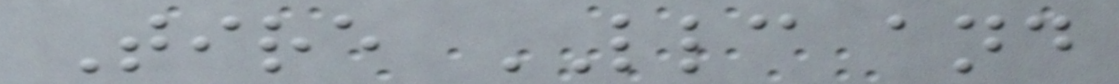Tire LLC and
